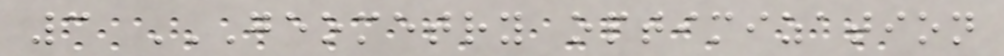3 GEOMETRY OPTIMIZATION
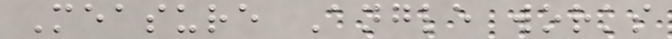Measure Angle works
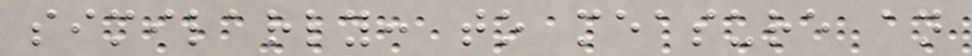similarly: to measure an
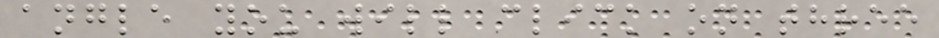angle you will click on three
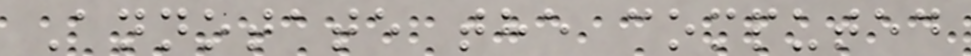Annotate the computed
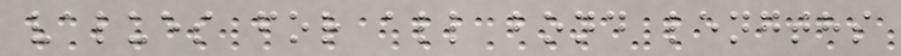values for all bond lengths
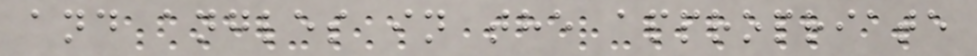and angles in the appropriate
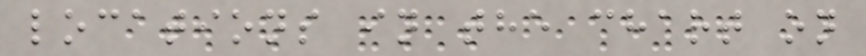locations in the chart on
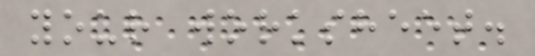your worksheet.
